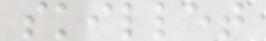skillet
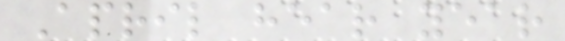April hear year
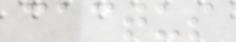cactus
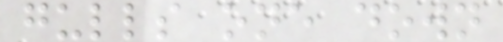gulls one down
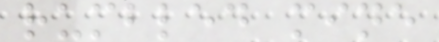rumbled mine
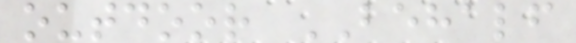outdoor BEHALF
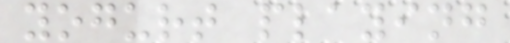yogurt playing
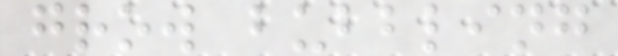grow bubbling
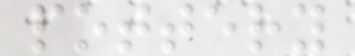pottery
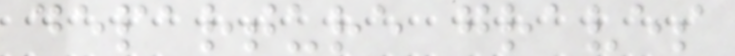departure graves
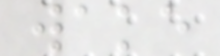wake
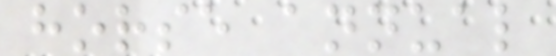horse annual
